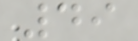49
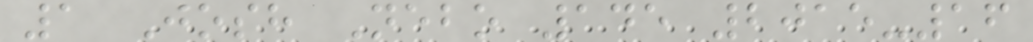1 Josh Nebo 145 2015-16
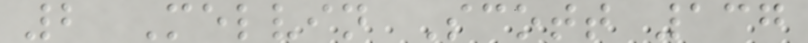2 Melvin Scott 137
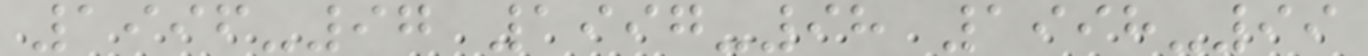1996-97 1997-98 1998-99
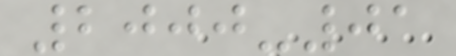2000-01
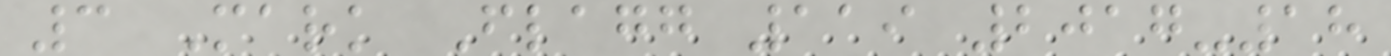3 Mark Flagg 119 2017-18
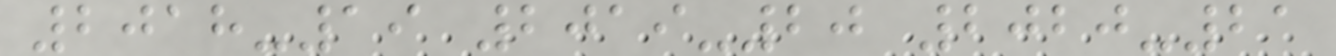2018-19 2019-20 2020-21
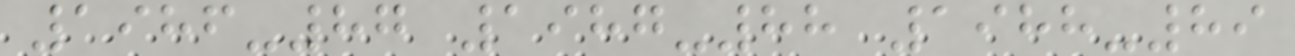1986-87 1987-88 1988-89
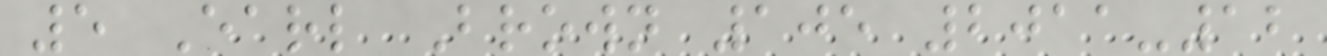5 Earl Brown 105 2011-12
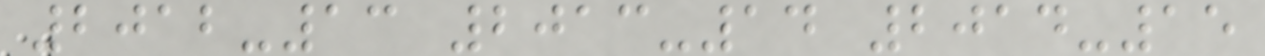2012-13 2013-14 2014-15
